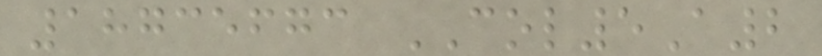18735673 COL5A2
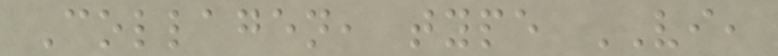Collagen, type VI,
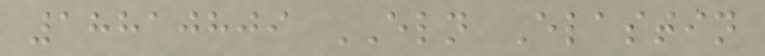18810809 ELN Elastin
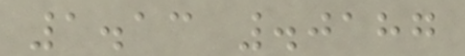1.13 .0187
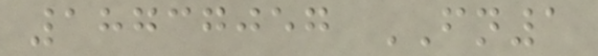18737057 FN1
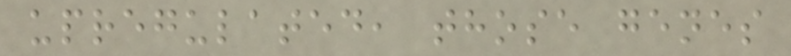upregulated, those genes
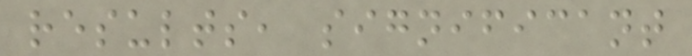results, significant
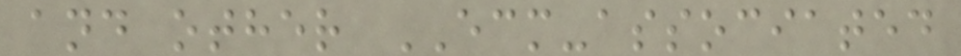and other ECM-associated
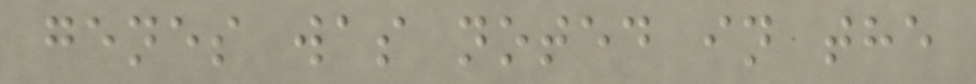genes was noted in the
